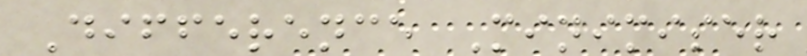Difference Minimiser
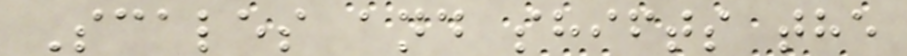Scales and shifts the
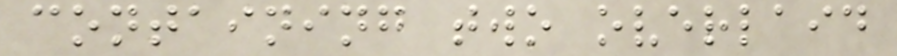containing two overlaid
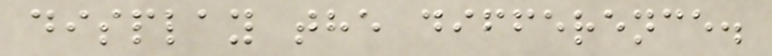display the difference.
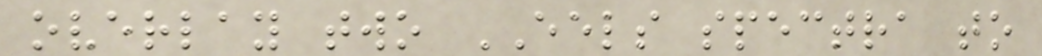overlay two EELS spectra to
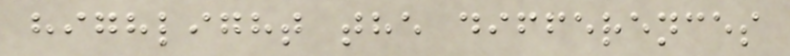highlight the differences
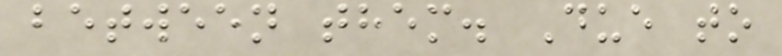between them. Due to
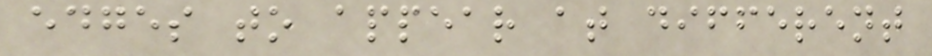edges to appear at different
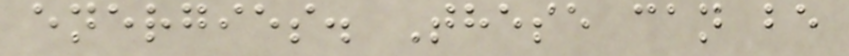energies. These can be
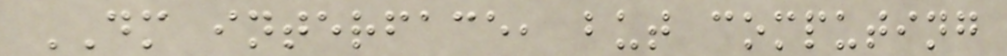DM interface, but computing
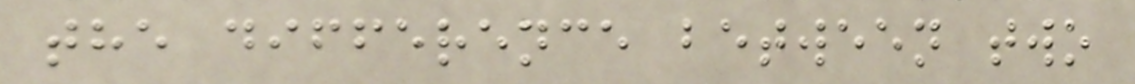the difference between two
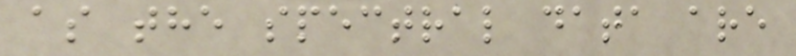as the spectral data are
